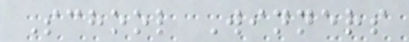School Winners
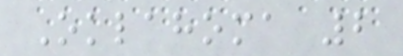Oklahoma 2
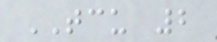TCU 2
